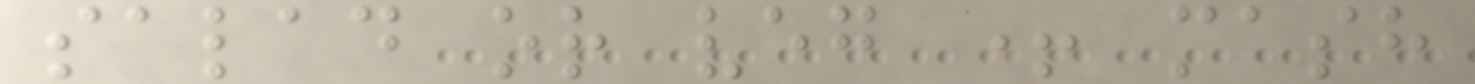salad or veg + mash
